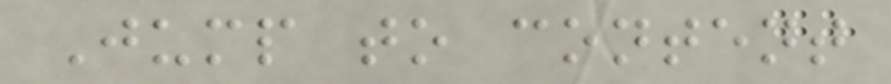Jump to content
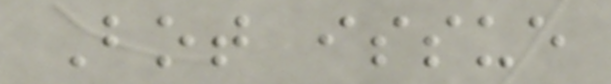Bot issue
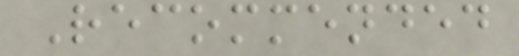Recommended
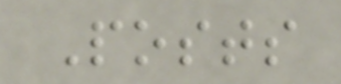Posts
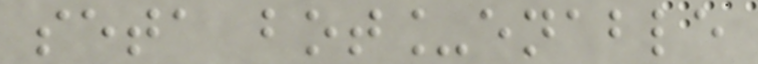seta bot_enable
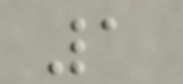1
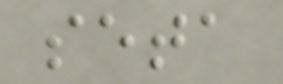seta
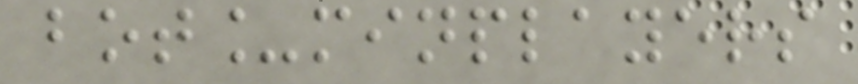bot_minplayers
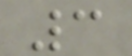3
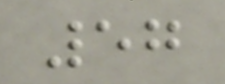57
